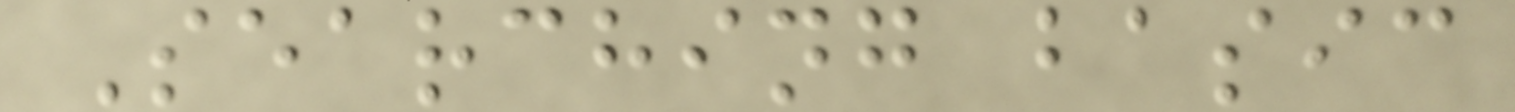Searching basic
